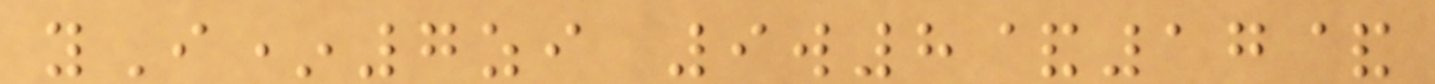yI*7zi 9w8&17&
